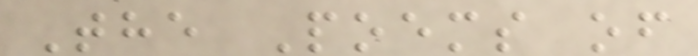The Poems of
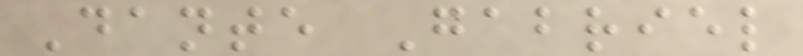Dante Gabriel
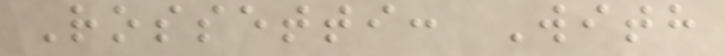Rossetti: With
